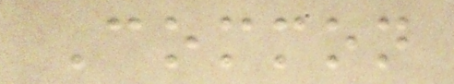Common
